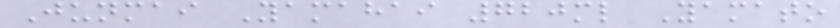Junmai Yamahai 720ml Yamato
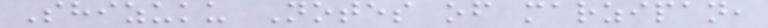Shizuku Notes of marzipan,
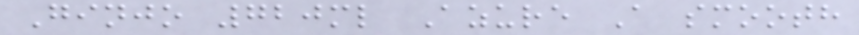Ginjo 720ml Azure A smooth
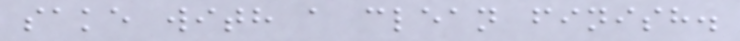sake with a clean finish.
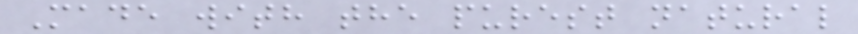Made with the purest natural
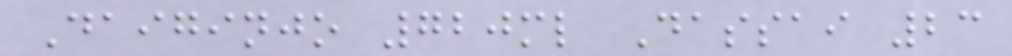Daiginjo 720ml Dassai 23
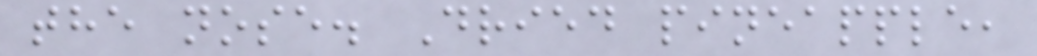the nose. Dried pineapple,
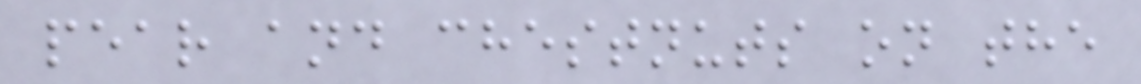pear and chestnuts on the
